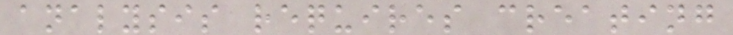analysis requires creating
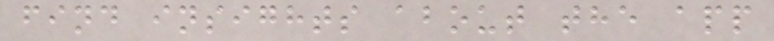find insights about the app
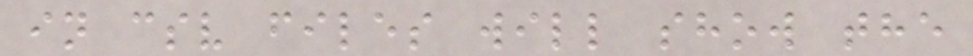in csv files will show the
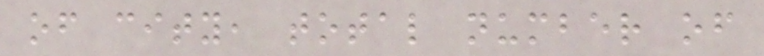of city, total number of
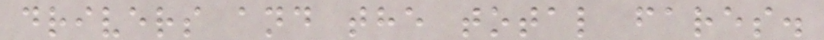drivers and the total fares.
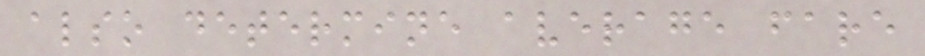also determine average fare
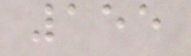155
